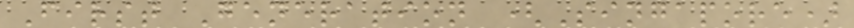First Generation (Singapore)
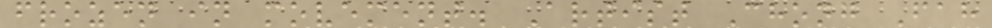frozen in movement. Artist Chong Fah
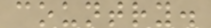country.
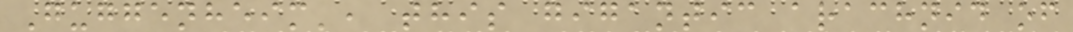Guggenheim', this gigantic arachnid of
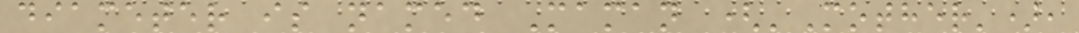diameter is named Maman ('Mother'),
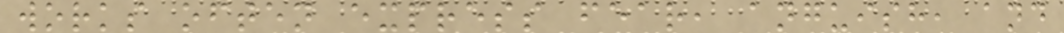works often express fear, anguish, and
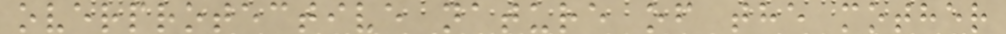overprotective nature of the mother
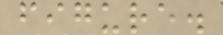figure.
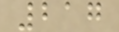217
